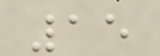15
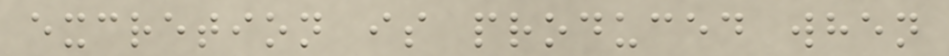excretion is produced when
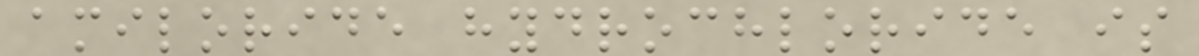amiloride hydrochloride is
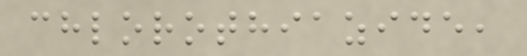chlorothiazide,
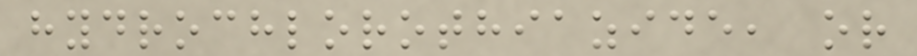hydrochlorothiazide, or
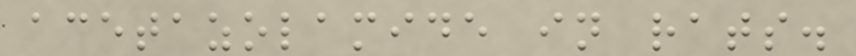acetazolamide in rats.
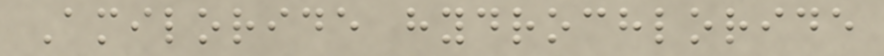Amiloride hydrochloride
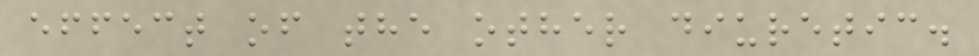effect of the other diuretic.
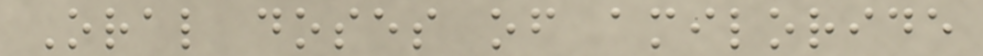Oral doses of amiloride
